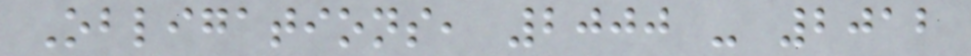Obligations, 2000 - 2012
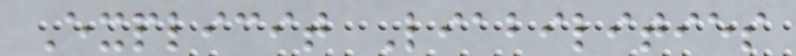Explicit Liabilities
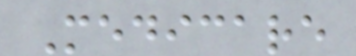Medicare
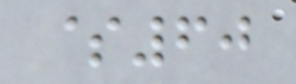$60
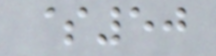$50
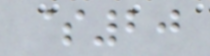$20
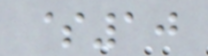$10
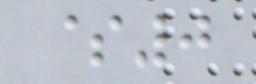$0
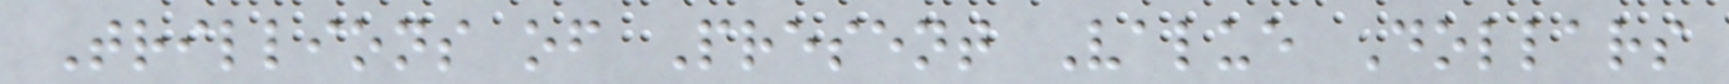Trillions of Present Value Dollars
